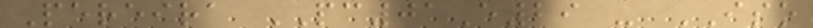Pereira PC01E29 - ISO
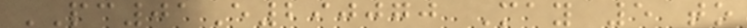PC01E290070 May 5 to
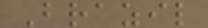Brazil
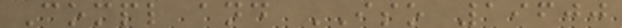Compl and ISO 19600
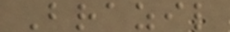Brazil
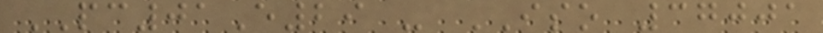PC01E29 - ISO 37001
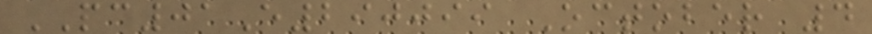PC01E290099 October 4
